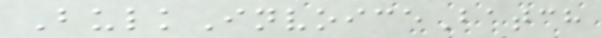BulkInvoiceBatch
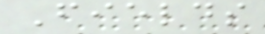Fields
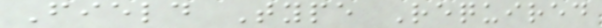Field Type Required
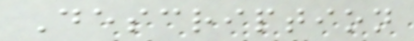Description
